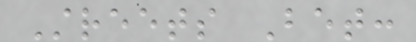Streets Bet:
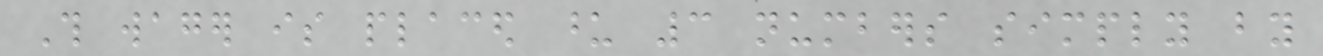This wager is placed upon 3 numbers simply by
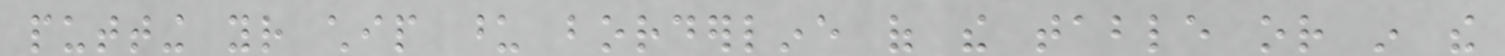putting your chip upon borderline of the table or in the
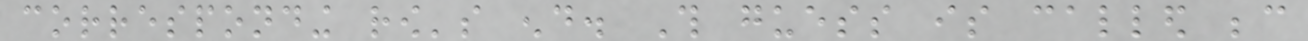corresponding row's end. This guess is called because
